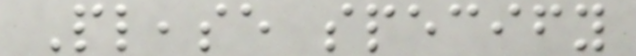Please specify
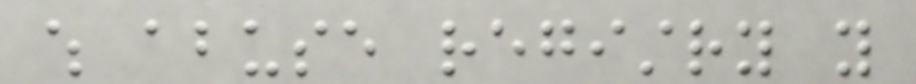which abuse registry you
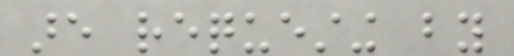are requesting by
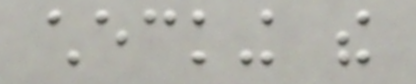checking the
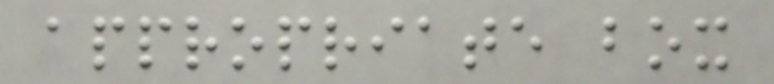appropriate box
